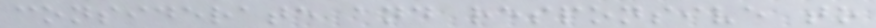considerate and responsive to
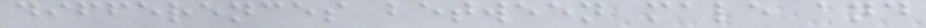differences between male and
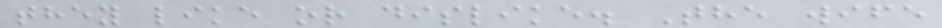they like or dislike. The wife
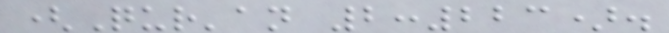(Qur'an 2:223).
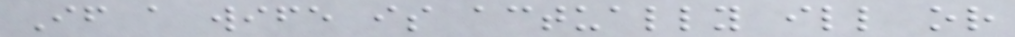If a wife is actually ill or
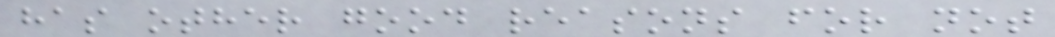has other good reasons for not
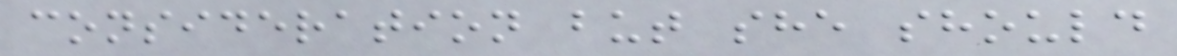consideration but she should
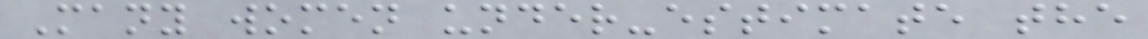Many women under-estimate the
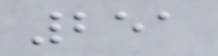251
